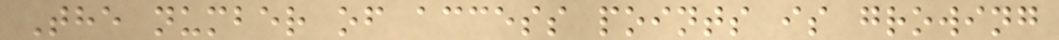The number of access points is growing
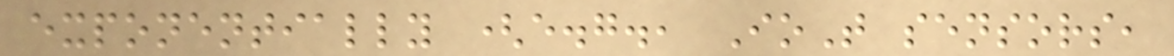exponentially (e.g., IoT sensors,
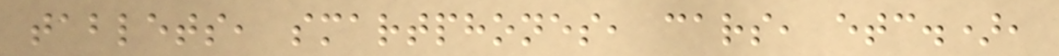tablets, smartphones, cars, etc.),
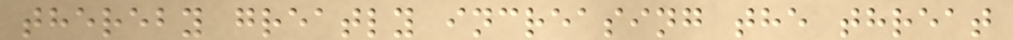thereby greatly increasing the threat
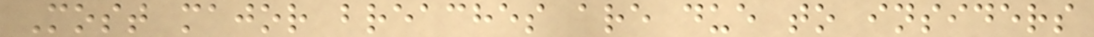Most major breaches are due to insiders
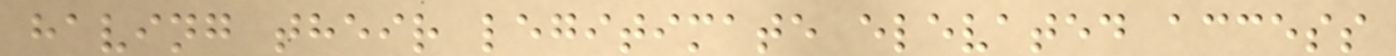having their legitimate elevated access
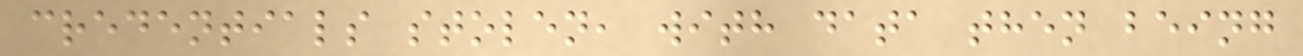credentials stolen, with data then being
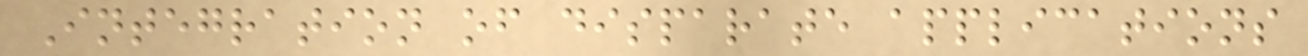Integration of disparate applications
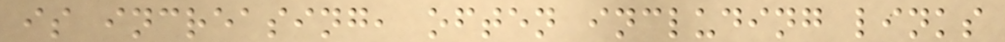is increasing, often including links
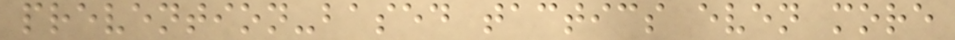prevention-based tactics even more
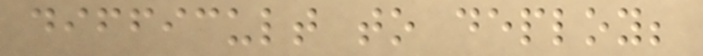difficult to deploy;
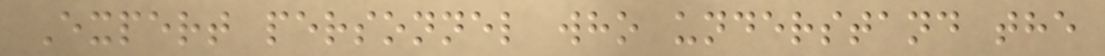Expert personnel who understand the
